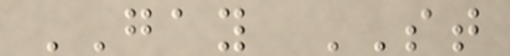GAY ST
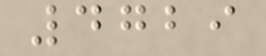4729
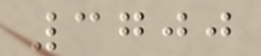3700
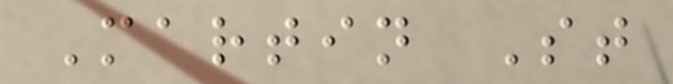Martin St
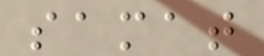samat
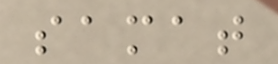samat
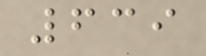639
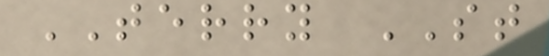TERRY ST
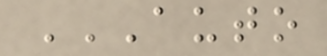AUTO
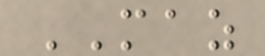MAZ
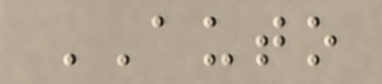AUTO
